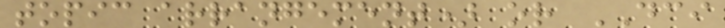topic arrangement) or DCI
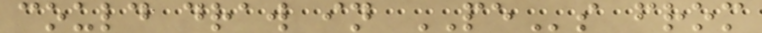could draw in PEs from
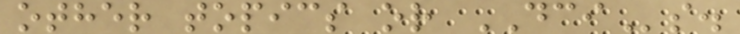other topics or DCIs.
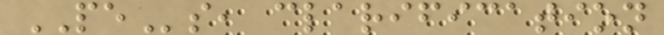PEs, clarification
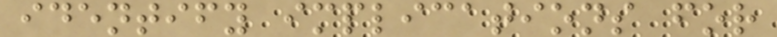identify implications for
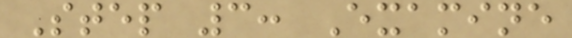Step 3: Examine
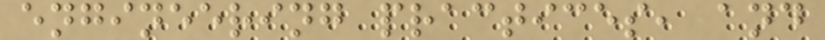engineering practices, and
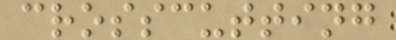crosscutting
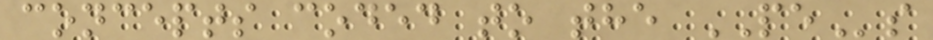concepts coded to the PEs
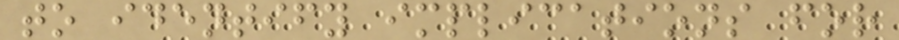to identify implications for
